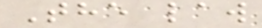The law
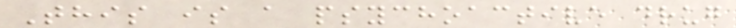This is a psychoactive drug
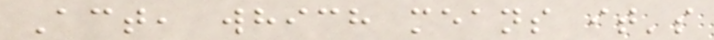Act, which means it's
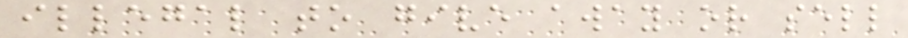illegal to give away or sell
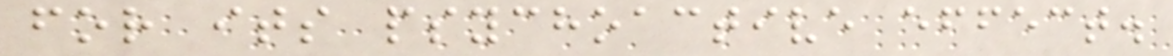for its psychoactive effect.
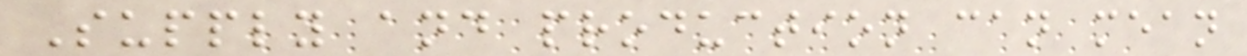Supply and production can mean
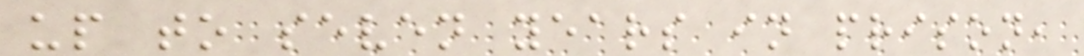up to seven years in prison,
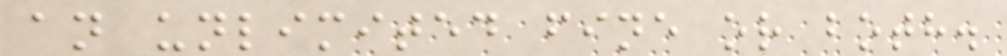an unlimited fine or both.
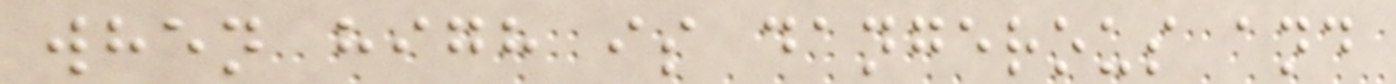when high is dangerous and
